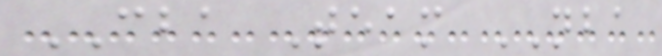CBA Team NBA
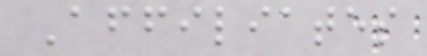Affiliates
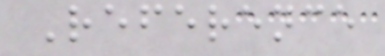Reference
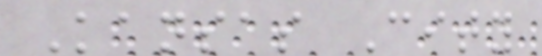Kansas City
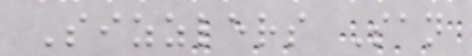Sizzlers San
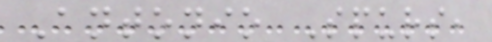Antonio Spurs,
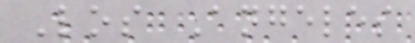Los Angeles
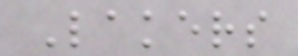Lakers
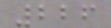226
